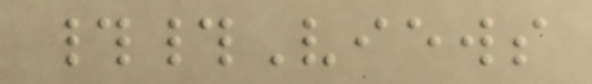##Views
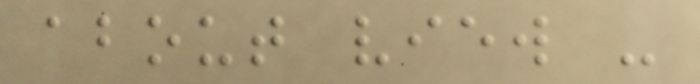about view -
